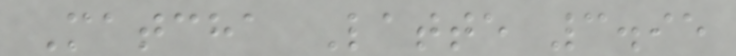Matcha Latte 3.95
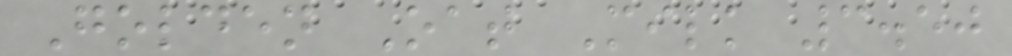Golden Oat Milk 3.50
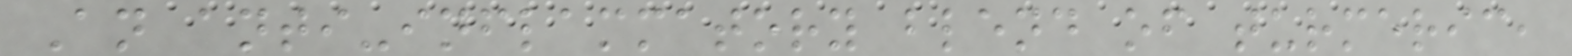An anti-inflammatory blend of turmeric,
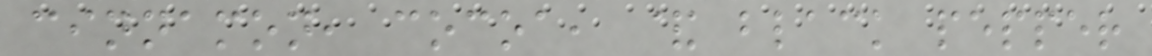cinnamon, cocoa, & black pepper
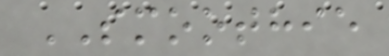SMOOTHIE
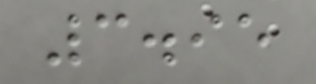3.95
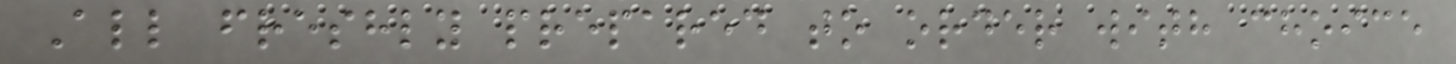All freshly prepared to order with choice
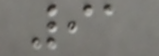91
